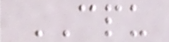CPU
